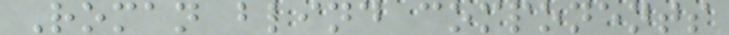Roman blind components
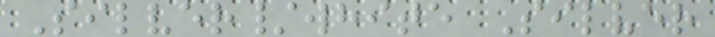Silver/white Silver
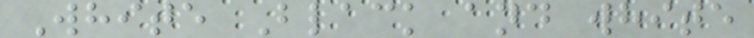White Black and white
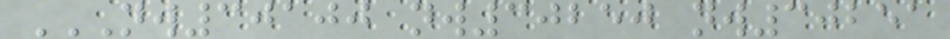NW30100 NW30250 NW30251
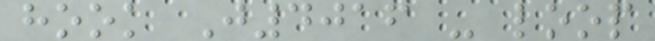hook J4016 - loop
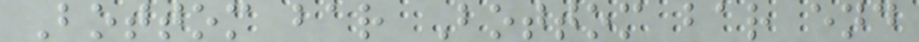Bottom bar Bottom bar end
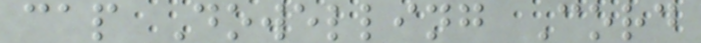cap Dowelling Cord
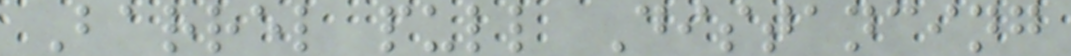Barrel pull Distancing
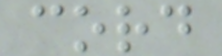cord
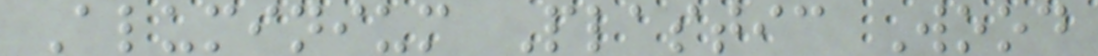Aluminium Plastic Wood
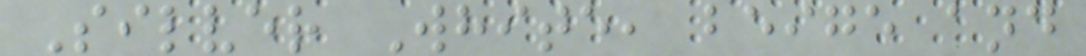Silver White, beige and
